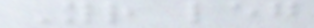Your leg
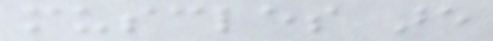muscles are
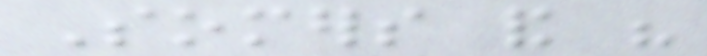Somers and his
